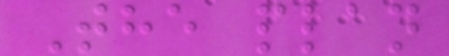The plan
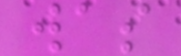was
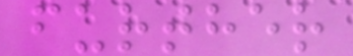further
